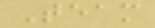Team
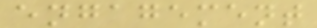engagement
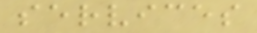services
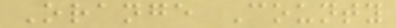Orange County
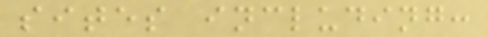sites including:
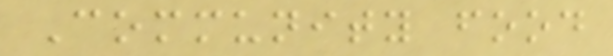Community food
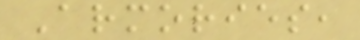Armories,
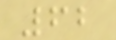62
